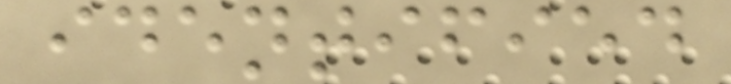identified
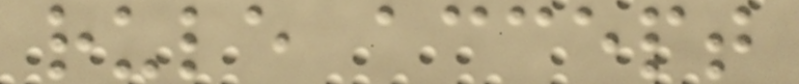rule accept
